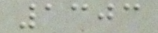1303
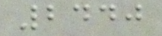2440
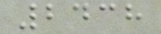2438
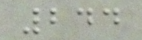244
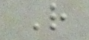R
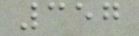357
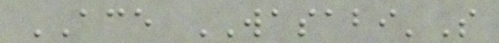ACE WASABI'S
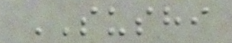SUSHI
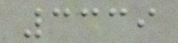3339
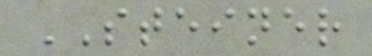STEINER
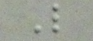L
